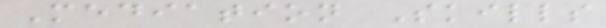Mediation Skills
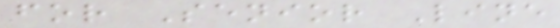for Senior Line
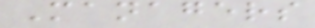Managers
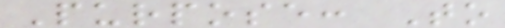Purpose: To
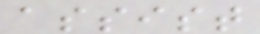assist
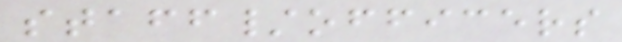staff/officers
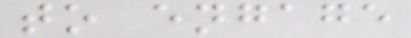to engage
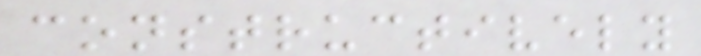constructively
